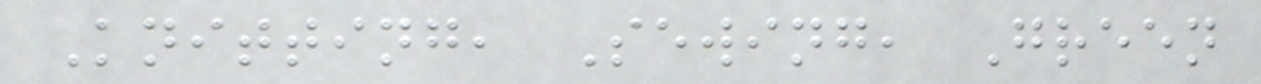Knitting, Sewing, Green
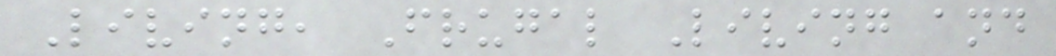Living, Frugal Living and
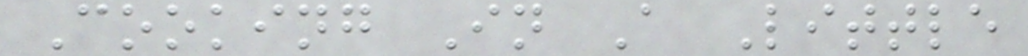Cooking In A Little
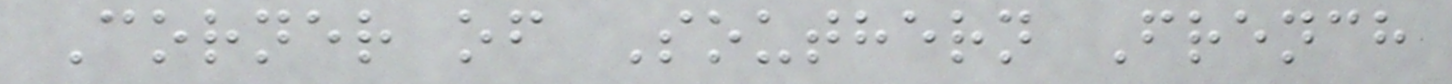Corner of Southern French
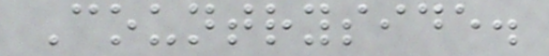Countryside.
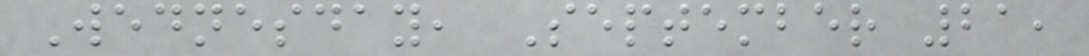Wednesday, September 21,
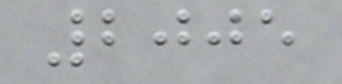2005
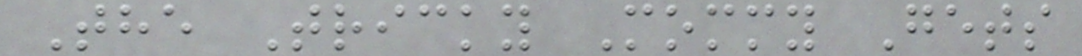The Tricky Mommy Gets
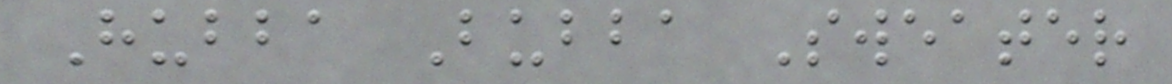Hubba Bubba Sweater
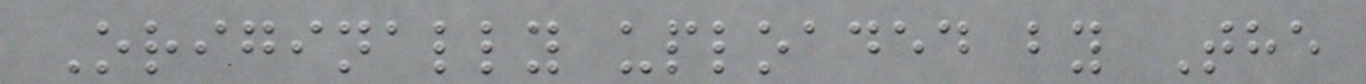Originally uploaded by The
